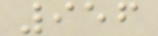956
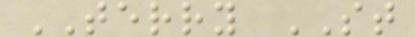TERRY ST
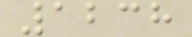1238
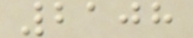2108
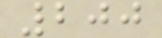200
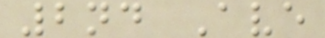2nd Ave
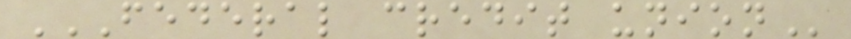FEDERAL CREDIT UNION
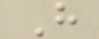H
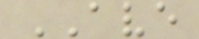AVE
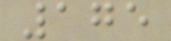175
